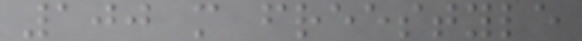100 m freestyle
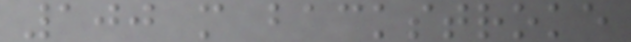100 m backstroke
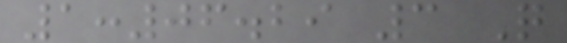1:06.29 3 Q
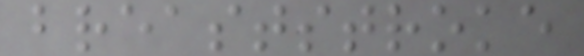breaststroke
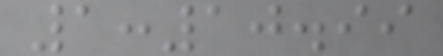1:10.99
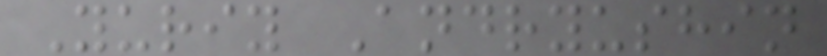Yuriy Andryushin
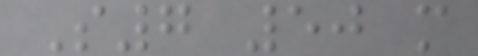S7 50 m
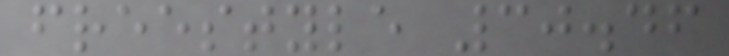freestyle 30.46
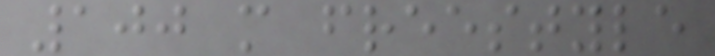100 m freestyle
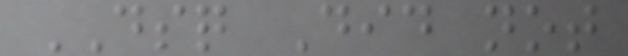DSQ Did not
